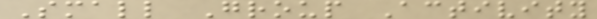Small Group Activity
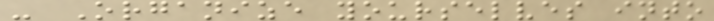- Organize yourselves into
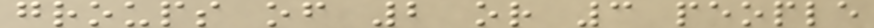groups of 2 or 3 people
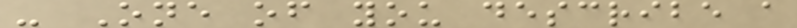- One of you describe a
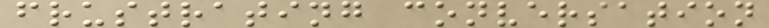frustrating conversation
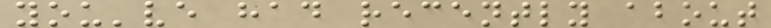you've had recently about
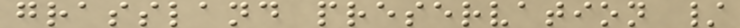grassland preservation /
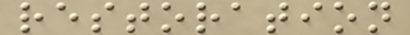restoration
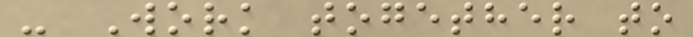- Work together to
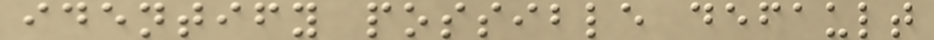identify possible default
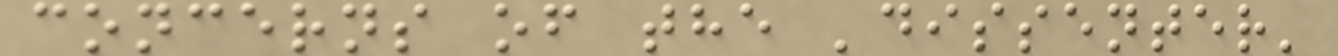concerns of the 'dissenter'
